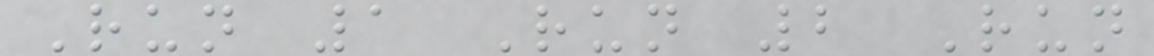Run 1 Run 2 Run
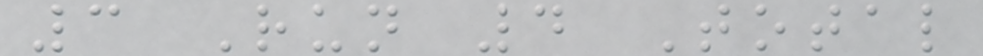3 Run 4 Total
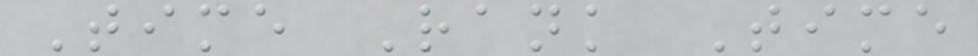Time Rank Time
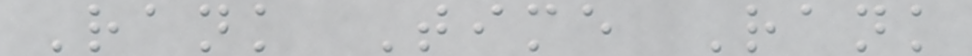Rank Time Rank
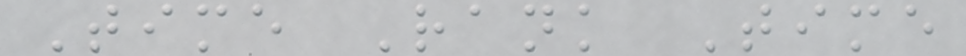Time Rank Time
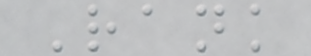Rank
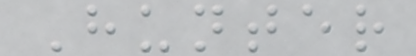Hunter
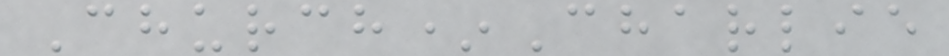Church*Charlie
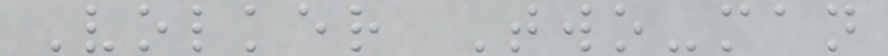Volker Two-man
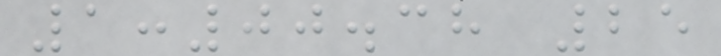1:00.38 25
